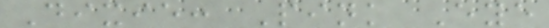Dixie: Pink Eye
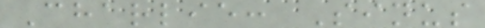Charlie: Sinus
